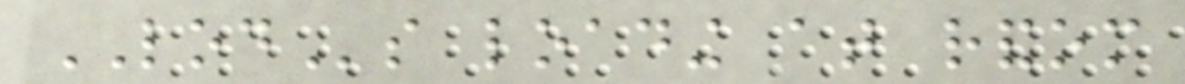LODs loading at random
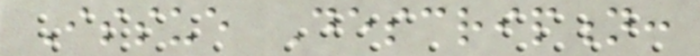Issue Description:
